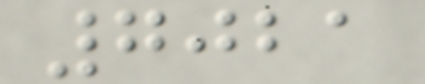7021
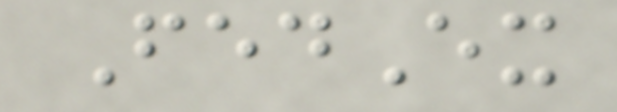FedEx
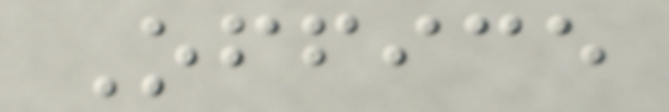Office
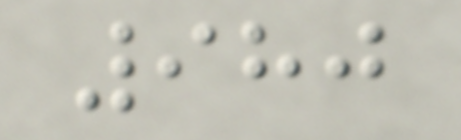980
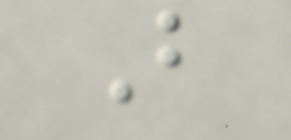B
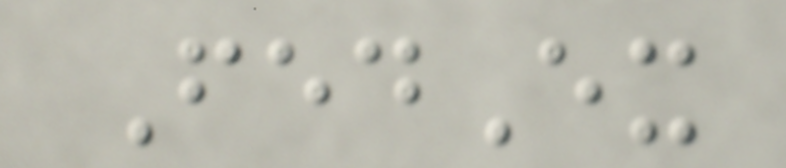FedEx
